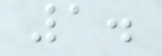1.
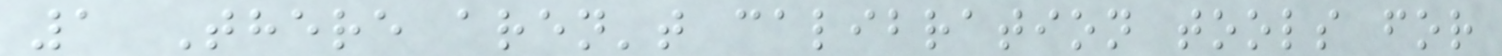1 There aren't calibration tools for
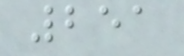251
